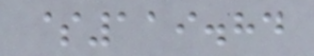$119.84
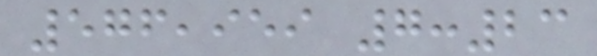576,959 7:23
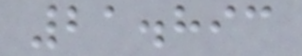21.893
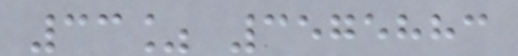33% 3575883
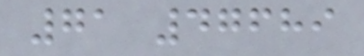71 47689
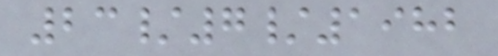23/7/1982
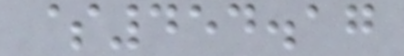$454.17
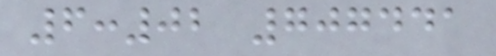6:02 707441
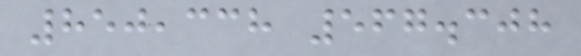850,338 567.308
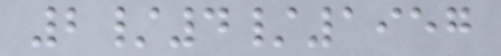2/4/1957
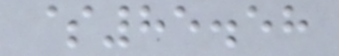$85.58
